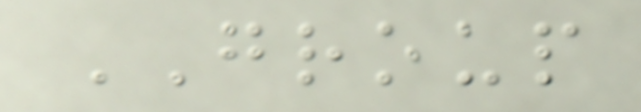GROUP
